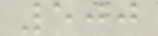500
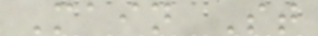Main St
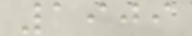1909
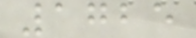1725
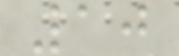10
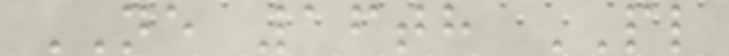NE 16th PL
